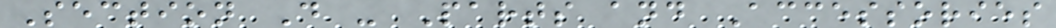Section D - Parts and Accessories
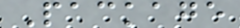Package
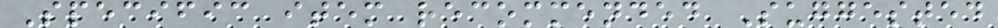Specific item recommended Suggested
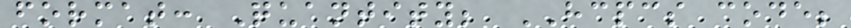format: Quantity; HCPCS code;
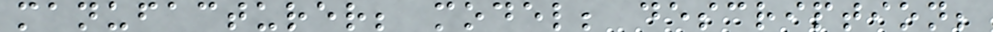manufacturer; model; description;
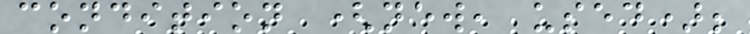condition (new, used);
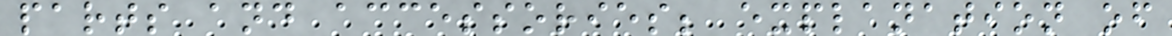parts and accessories; explanation of
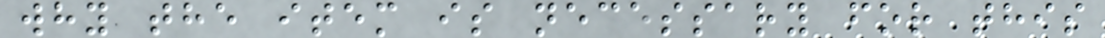why the item is necessary for this
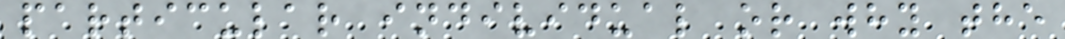particular individual or why the
